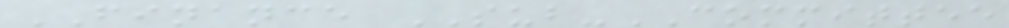FINANCE SUB-COMMITTEE
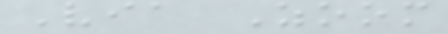Via Zoom
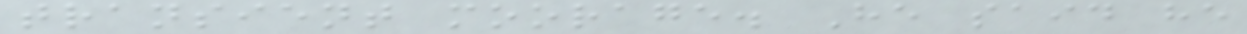transient moorage. He said he
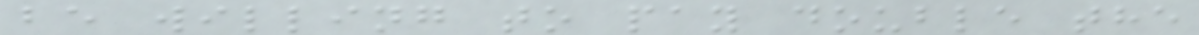be willing to pay double the
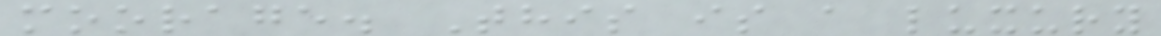moorage. This is a luxury
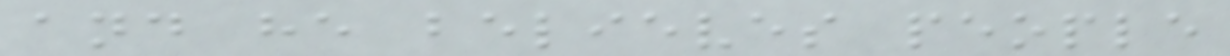and he believes people
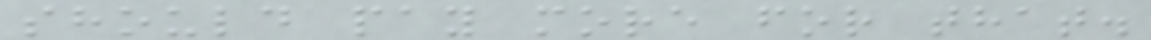should pay more for that.
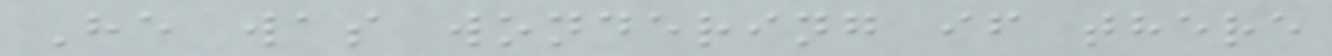He was wondering if there
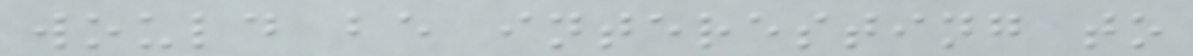would be interesting to
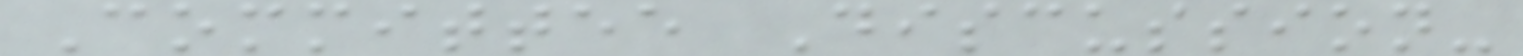Committee Discussion-
